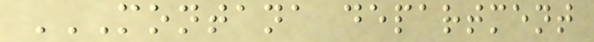MONTANA DEPARTMENT
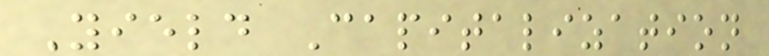Yield Capitalization
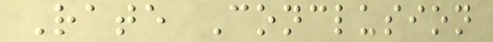Rate Conclusion
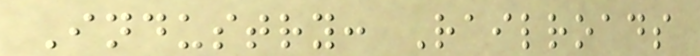Industry: Railroads
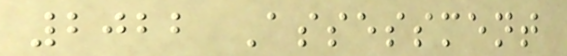2022 Assessment
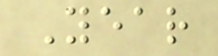Year
